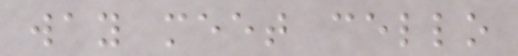way meet cello
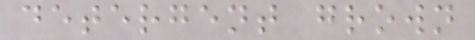detergent grown
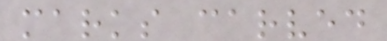marks carved
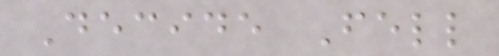Decide Fell
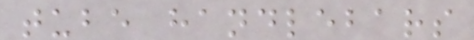tube handlebars
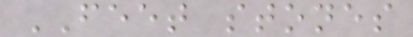FEET stones
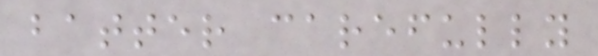batter carefully
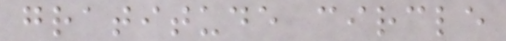gratitude circle
